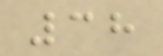38
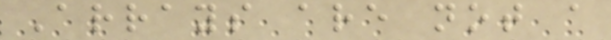Arrays are not a
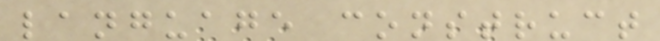language construct
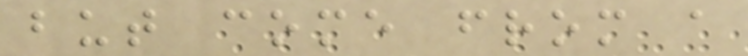but come from a
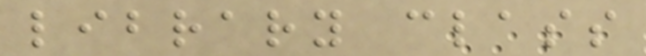library class
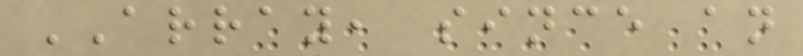ARRAY, since an
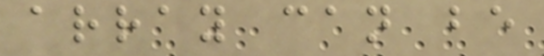array can be
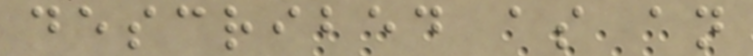described as an
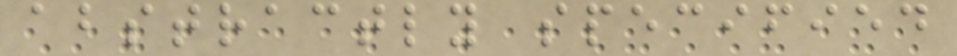abstractly specified
